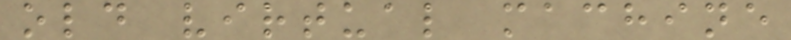old virtual machine
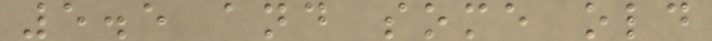5.5 and some old
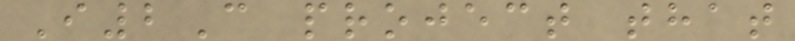I2C project that
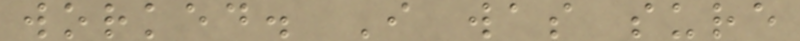worked. I was sure
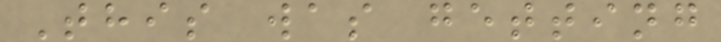This was getting
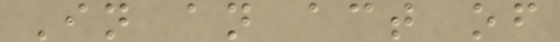In an act of
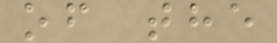of the
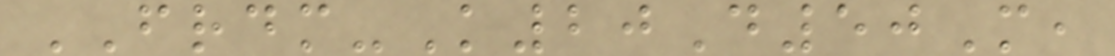FRDM-K20D50M,
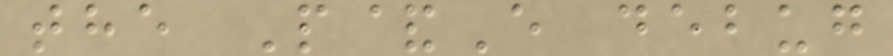the P&E debug
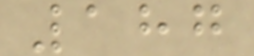187
